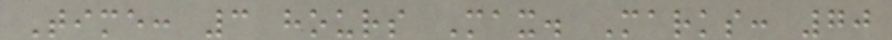Time: 3 hours Max. Marks: 70
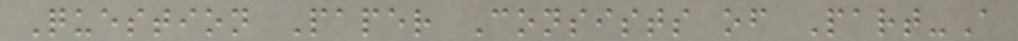Question Paper Consists of Part-A
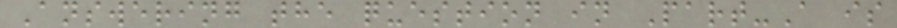Answering the question in Part-A is
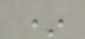*
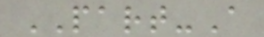PART-A
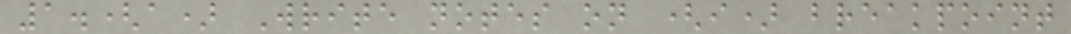1.(a) Write notes on (i) breakpoint
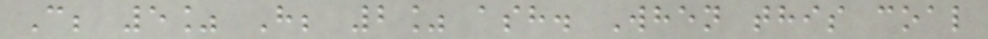C; 5% H; 2% ash. When this coal
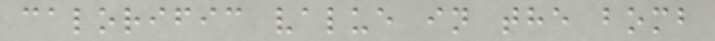calorific value in the bomb
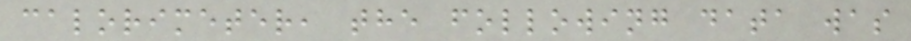calorimeter, the following data was
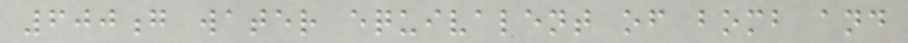600g water equivalent of bomb and
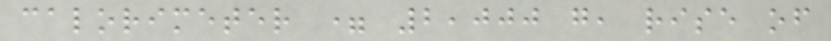calorimeter = 2,000 g, rise of
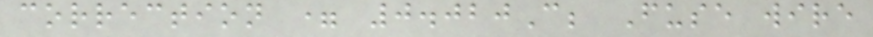correction = 0.020C; Fuse wire
